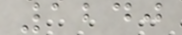1240
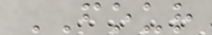FOUR
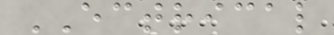ECTRICAL
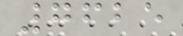7625
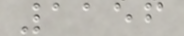1156
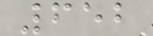652
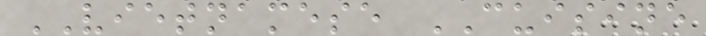VIETNAMESE CUISINE
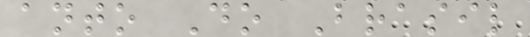anto Do Brasil
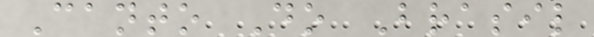Canto Do Brasil
